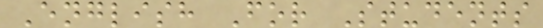English For Students
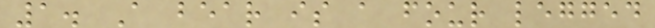1. A bear is a four legged
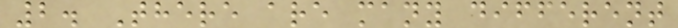2. There are many different
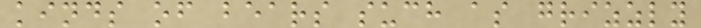kinds of bears such as grizzly
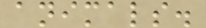animals.
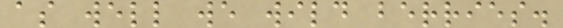as well we wild berries.
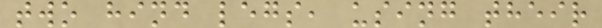two hind legs, using their
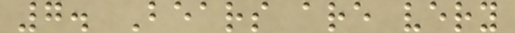7. Bears are very
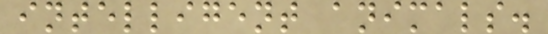intelligent animals.
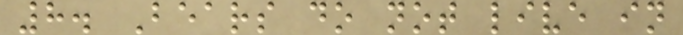8. Bears do not live in
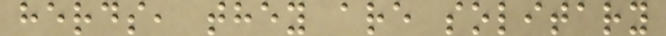herds, they are solitary
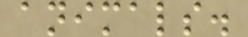animals.
